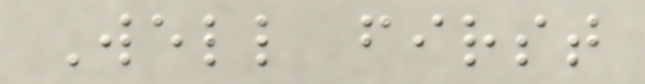Well first
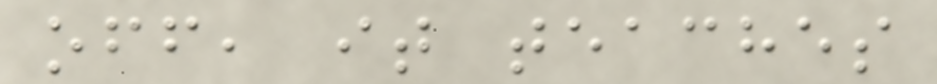off, it teaches
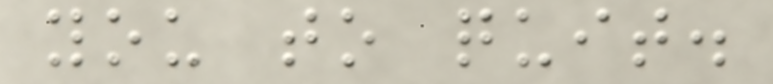you to quit.
